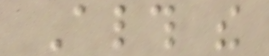Although the
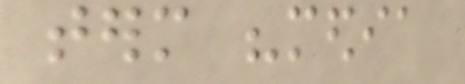term "media
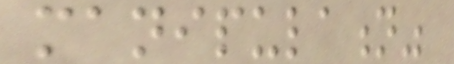manipulation"
